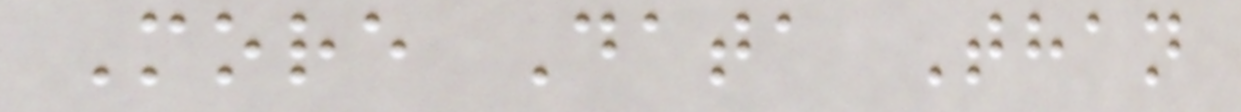More Data Than
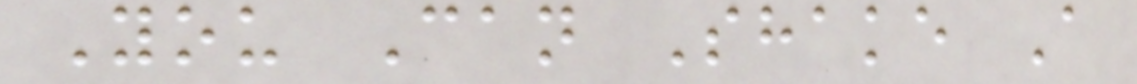You Can Shake A
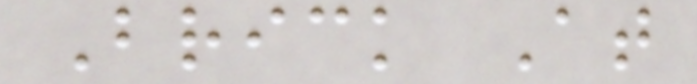Brick At
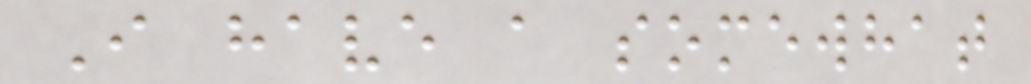I have a somewhat
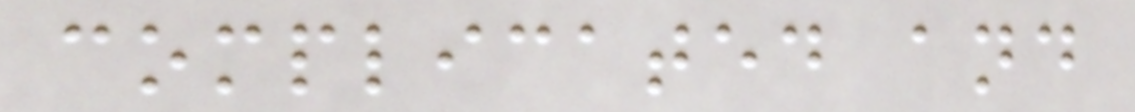complicated and
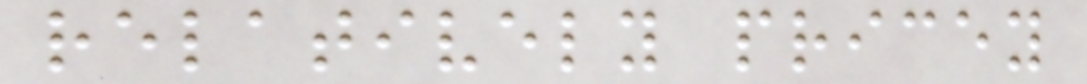relatively pricey
